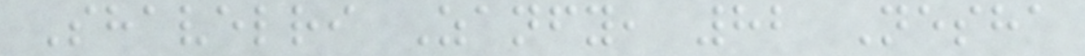Shavelri Zanfy, 82 Nesha
